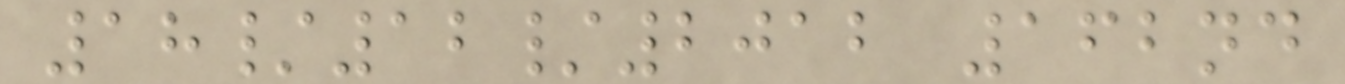18/12/2012 162nd
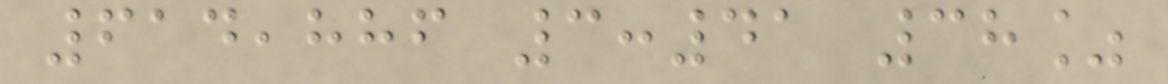614,886 3:41 38%
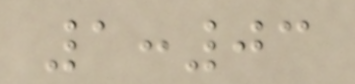1:03
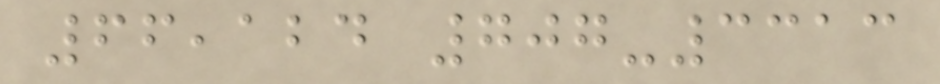66,124 707-3313
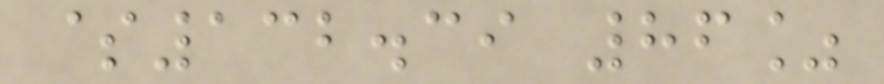$132.39 86%
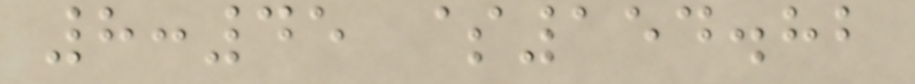8:45 $154.82
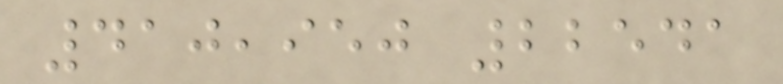410,950 22541
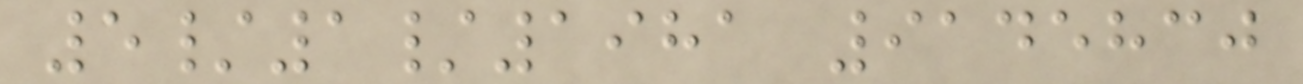5/1/1981 9145830
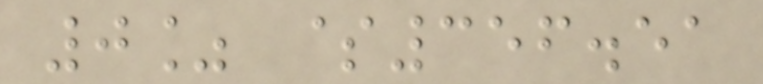0% $356.51
